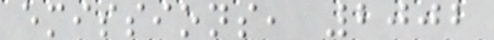emissions, 2002
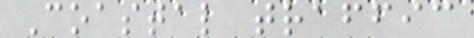Coastal traffic
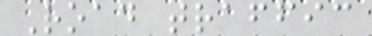Road traffic
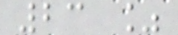23 %
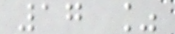17 %
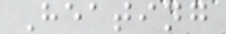Heating
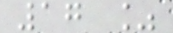17 %
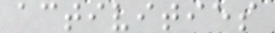activities
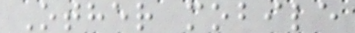Other mobile
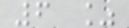6 %
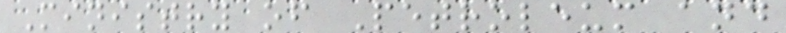Ministry of Petroleum and
